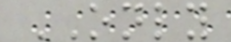ONLY
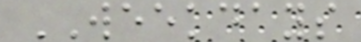WEEKDAYS
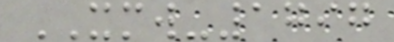XMW-1797
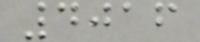4016
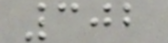302
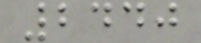2440
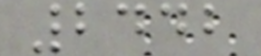2442
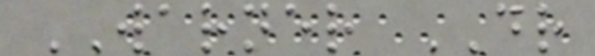WARNER DR
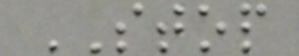STOP
